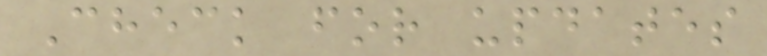Check for updates
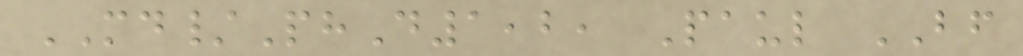MD/PhD1,2, Paul BF
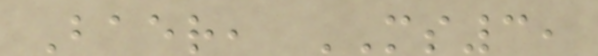Baer, MS3,
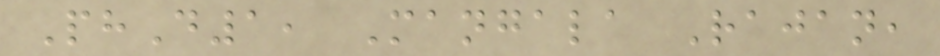PhD1, Mangala Rajan,
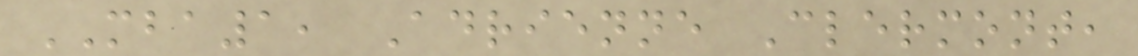MBA1, Adrienne Clermont,
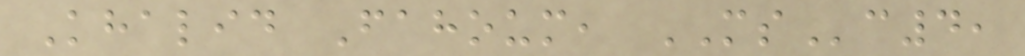Khalid Fahoum, MSc4,
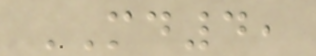MD4,
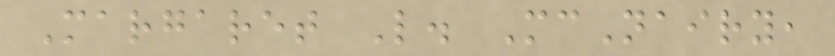Margaret L. McNairy,
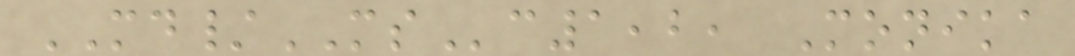MD/MSc1,2, Monika
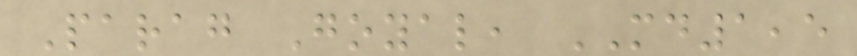Parag Goyal, MD1,5
